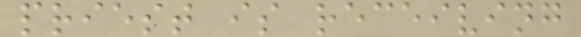priest is receiving
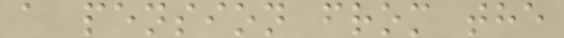a pension from the
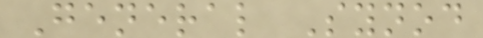General Synod
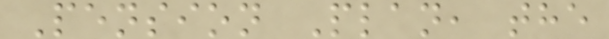Pension Plan, the
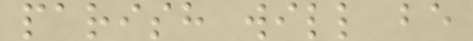parish will be
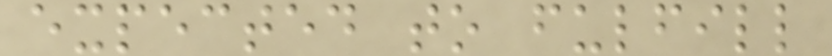expected to fulfill
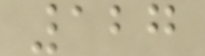127
